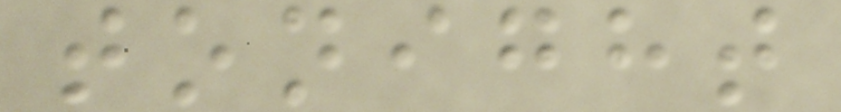tonight
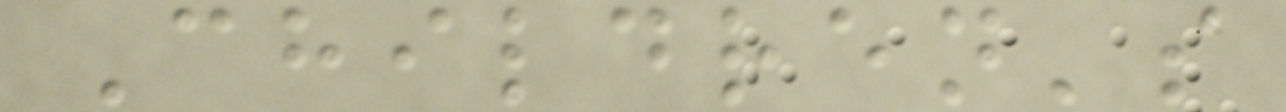Children's
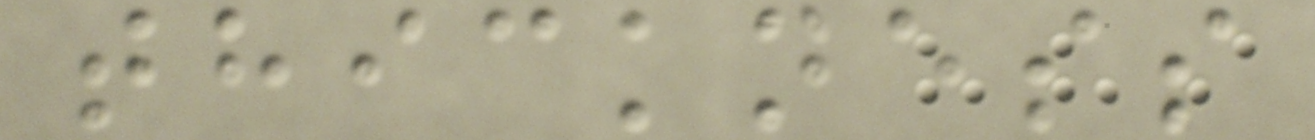thickness
